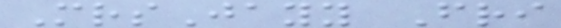MrsJayy Fri
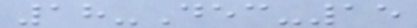18-Dec-15
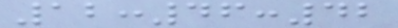12:46:42
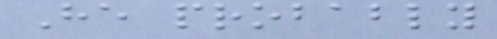He probably
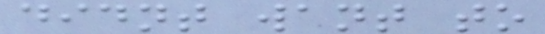didnt want to
